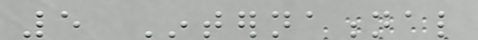5 International
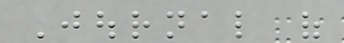Journal of
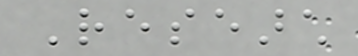Research
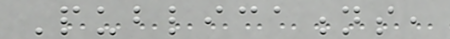Publications,
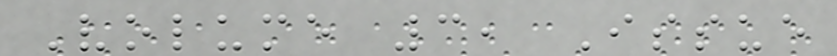Volume 3, Issue
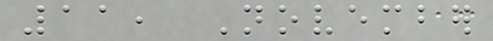11, November
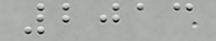2013
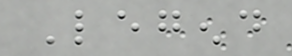Legend
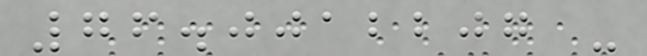76.0012207 -
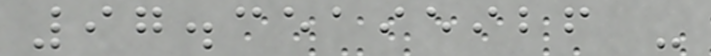97.35195926 -
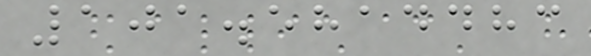101.5814483
